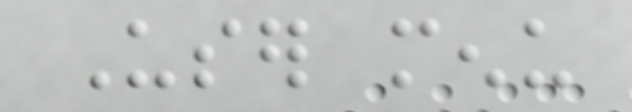User menu
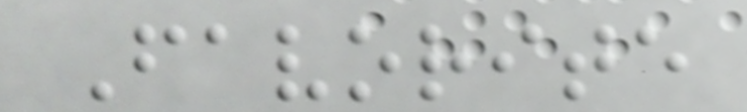Favorite
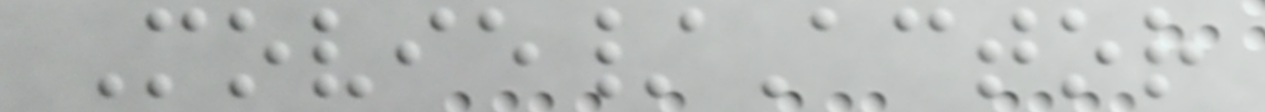Movie/Actor
